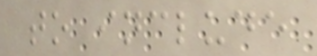to include
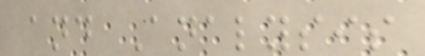and Analysis
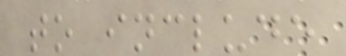to include
